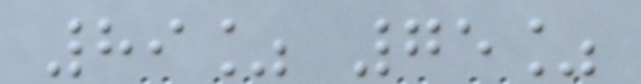89% 75%
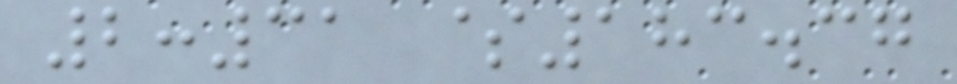2:31 $183.37
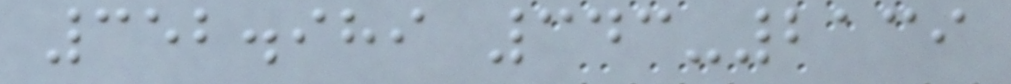352.989 343-2139
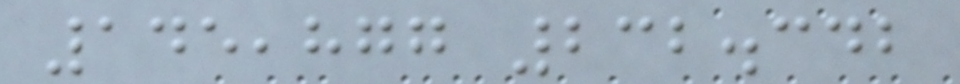145,877 232.342
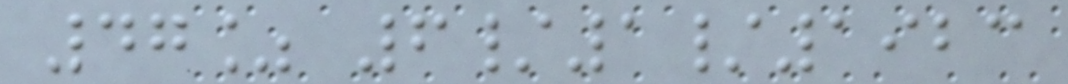47% 6/1/1923
